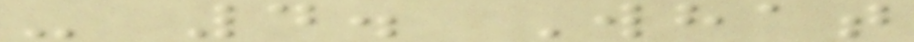- 4. What
